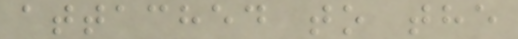attached to the
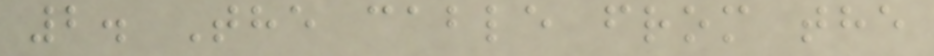2. The cable from the
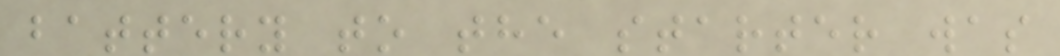battery to the starter was
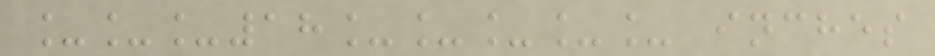___18_____ inches
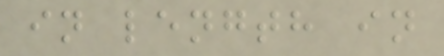in length in
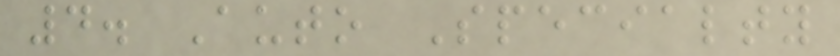4. Auto Specialty
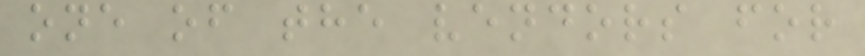one of the vendors for
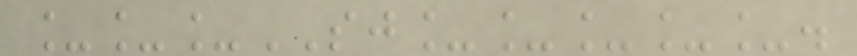___SJ_____.
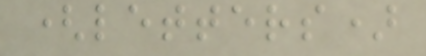(letters)
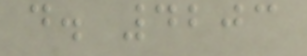d. 4203
